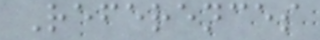References
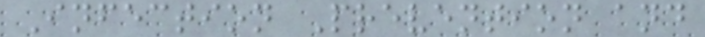Infection Prevention and
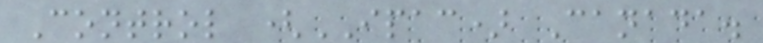Control (IPAC) Canada.
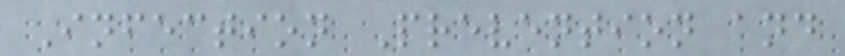Infection Prevention and
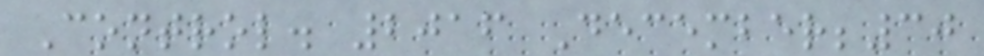Control. 2016 December;30
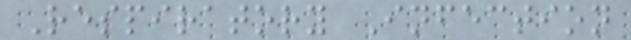Respiratory Infection
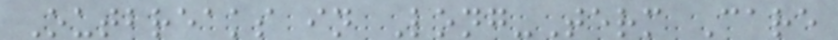Outbreaks in Long-Term Care
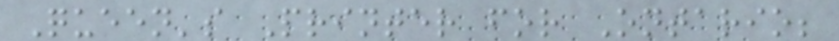Queen's Printer for Ontario;
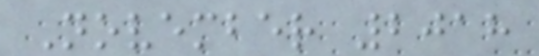November 2018
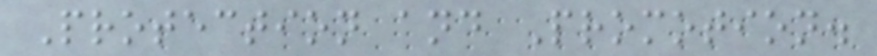Protection and Promotion.
